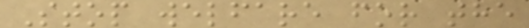Stop welfare for the
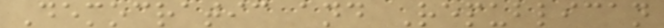Democratic and Republican
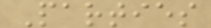Parties
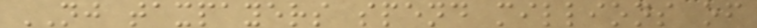NJ taxpayers spend millions of
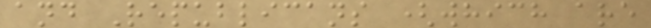and Republicans (which are
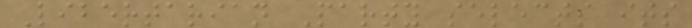Libertarian Party selects its
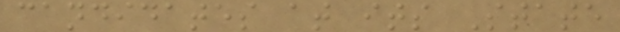candidates at its State
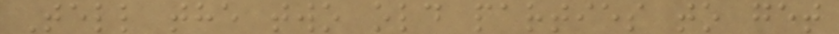Tell the two old parties to get
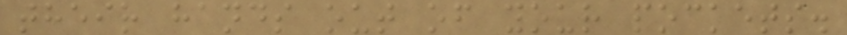their hands out of your pockets.
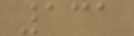131
